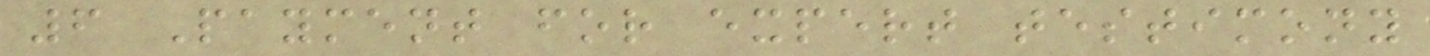6 Payment for expert testimony
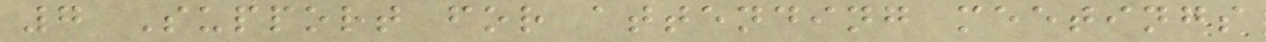7 Support for attending meetings
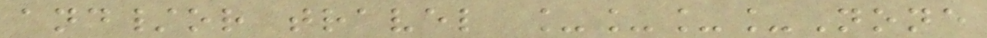and/or travel ____None
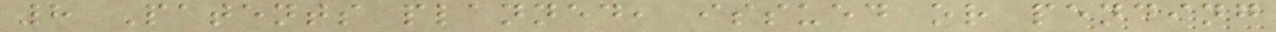8 Patents planned, issued or pending
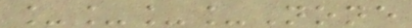____None
